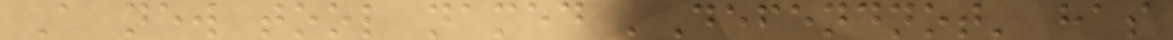A new tool named 'Defendnot' has
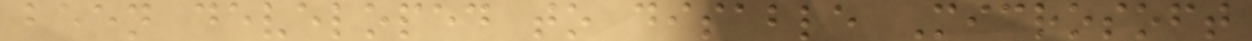been developed to disable Microsoft
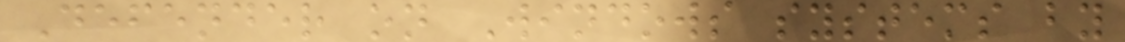Defender on Windows systems by
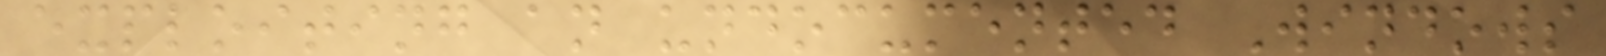exploiting an undocumented Windows
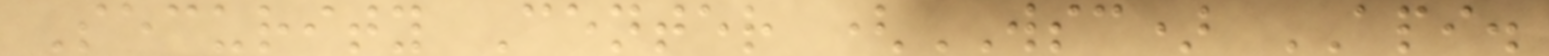Security Center (WSC) API.
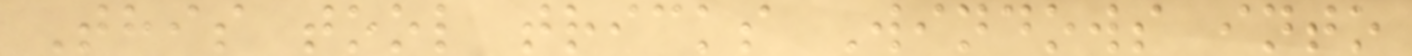This tool tricks Windows into
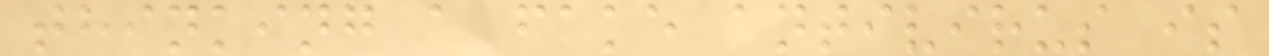thinking a fake antivirus is
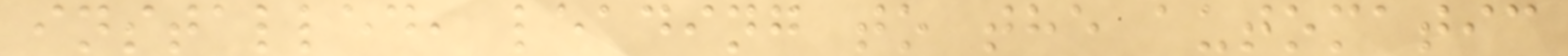installed, leading to the automatic
